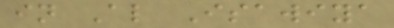in Al Isawiya
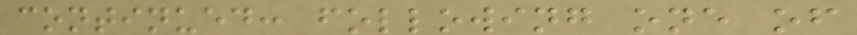continued: following one of
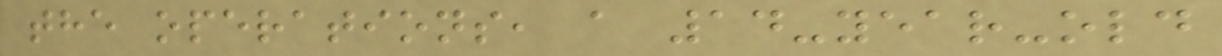the operations, a 14-year-old
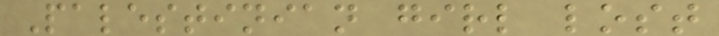Palestinian girl lost
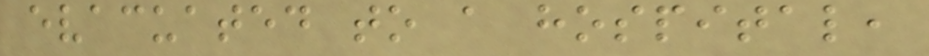evacuated to a hospital,
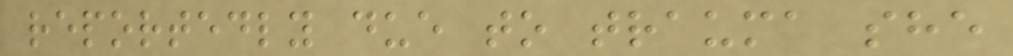reportedly due to trauma she
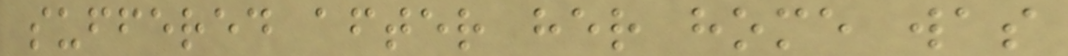suffered after her home was
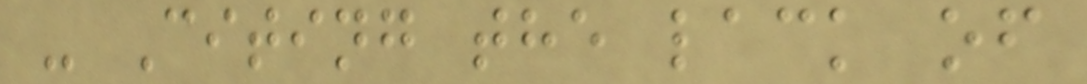- Citing the lack of
